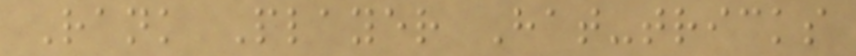Rank Player Hat-tricks
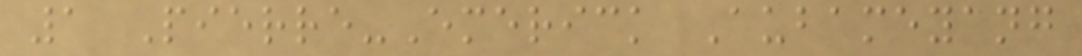1 Pierre-Emerick Aubameyang
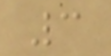3
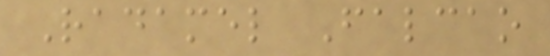Radamel Falcao
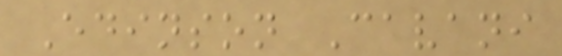Edinson Cavani
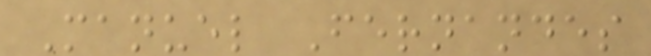Manuel Fernandes
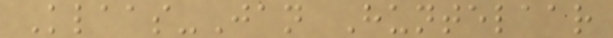Klaas-Jan Huntelaar
